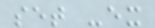set -ex
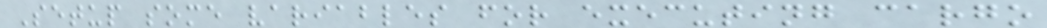Setup some variables for executing cargo
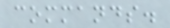commands.
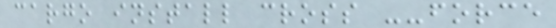cargo install cross --force
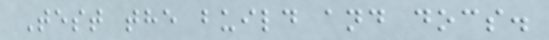Test the build and docs.
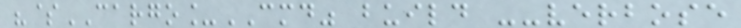"$CARGO_CMD" build --verbose
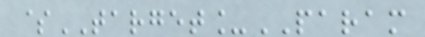$TARGET_PARAM
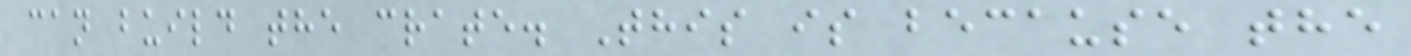can build the crate. This is because the
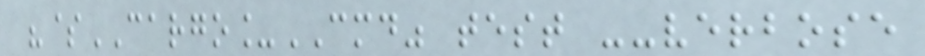"$CARGO_CMD" test --verbose
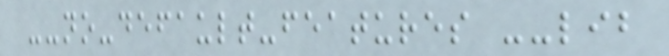--no-default-features --lib
